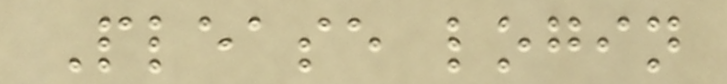Please login
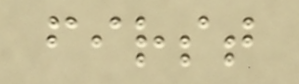first
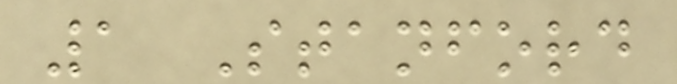1 Stanford
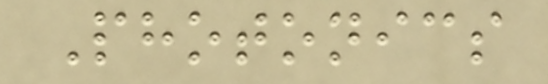Photonics
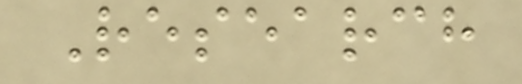Research
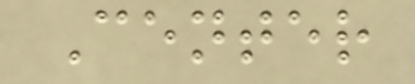Center
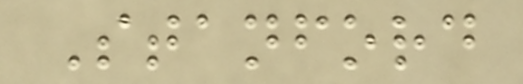Stanford
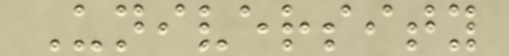University
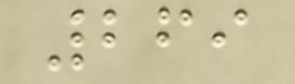269
